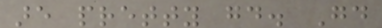are pretty good. Good
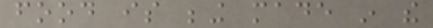food is being made in the
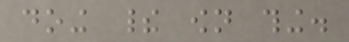doing their own thing.
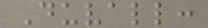Duvall:
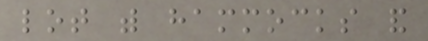lot with hammocks and
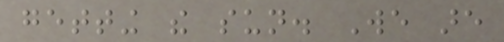getting the sun. We are
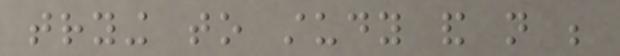trying to study and not be
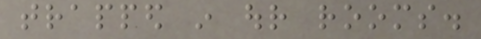trapped in our rooms.
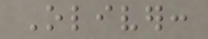Oliver:
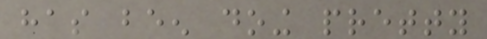has been doing pretty
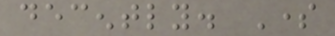decently. Some
